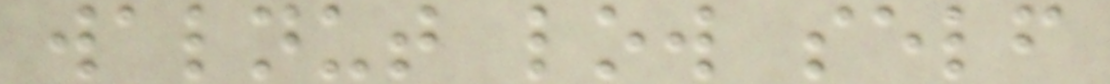walnut low self
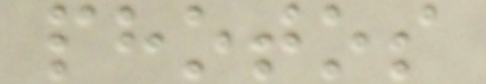photos
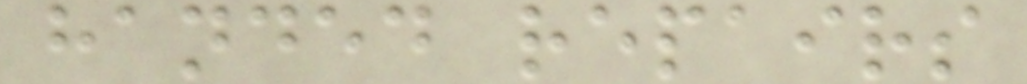handed repairs
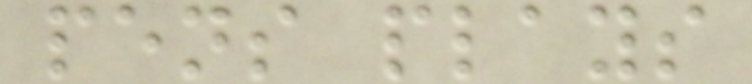pens plays
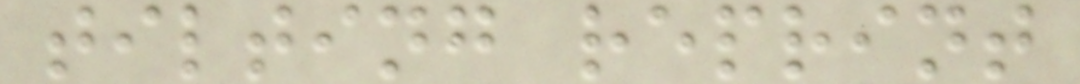tilting reprint
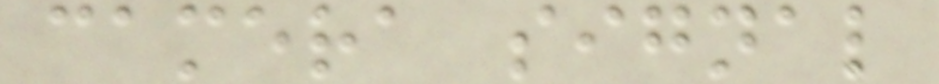camera signal
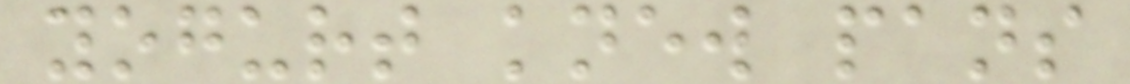yogurt knew pans
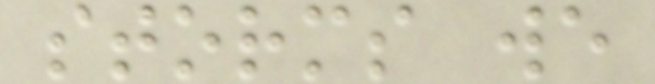storms we
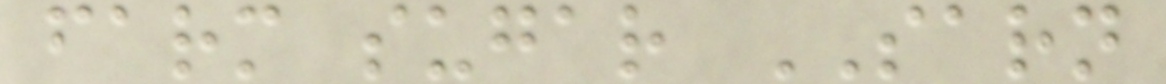farm sugar SARN
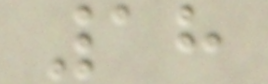18
